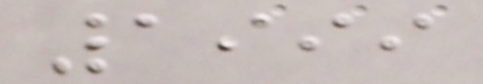1999
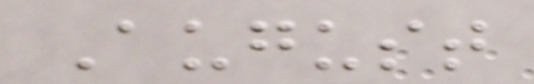August
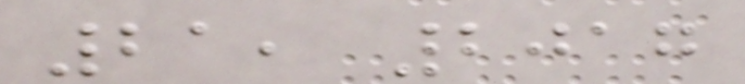21, 2017
